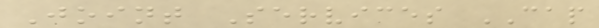Joint Services CAP
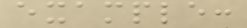example:
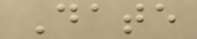Date
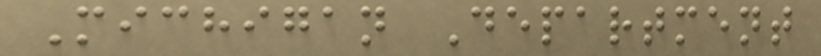Michigan Department
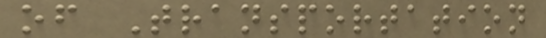of Transportation
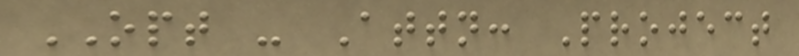OPT - Attn: Project
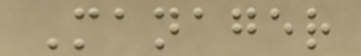Manager
